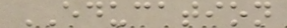EDUCATION
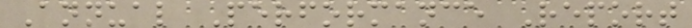Annual Performance Report
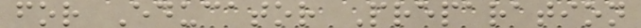for Educator Preparation
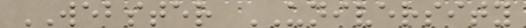WEBSTER UNIVERSITY
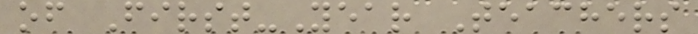of First-Year Teachers
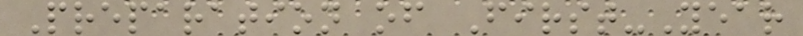Preparation of First-Year
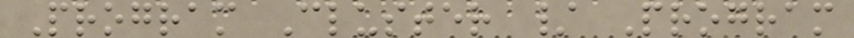Program Cluster / Program
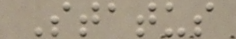Status
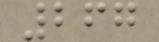267
